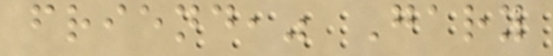friend," Gary
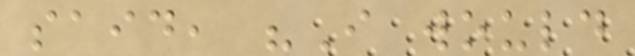said, "I would
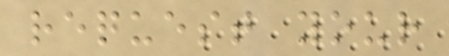request your
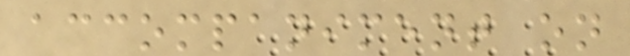accompaniment on
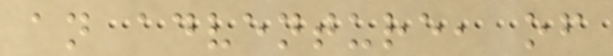an adventure, of
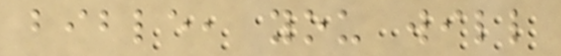bible, you will
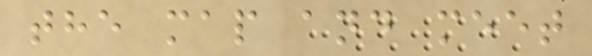the map and meet
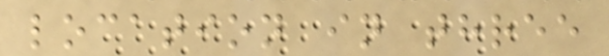location in three
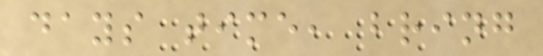days time, bring
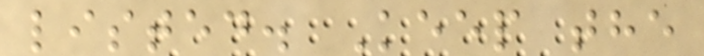listed. Keep the
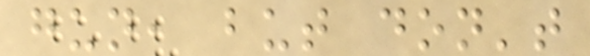gun, but don't
